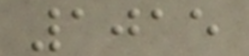1015
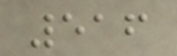516
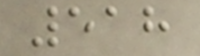518
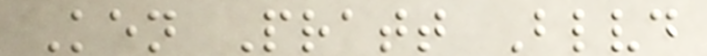Ken Pratt Blvd
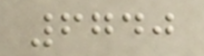6740
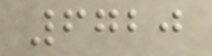6720
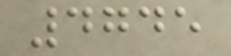4745
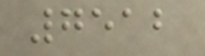7512
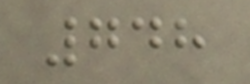748
